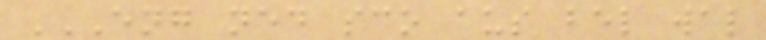ENG NED SCO AUS BEL WAL
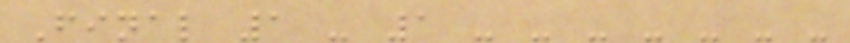Final 1 - 1 - - - - - - -
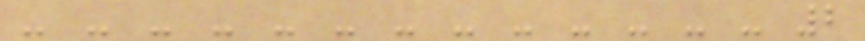- - - - - - - - - - - - - 2
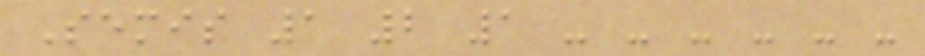Semis 1 2 1 - - - - - -
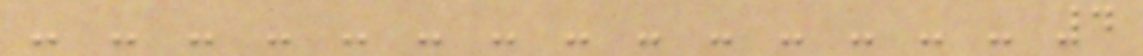- - - - - - - - - - - - - - 4
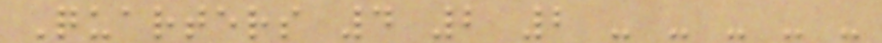Quarters 4 2 2 - - - - -
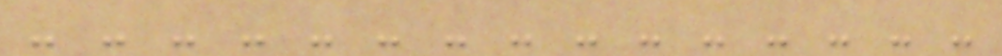- - - - - - - - - - - - - - -
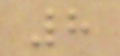8
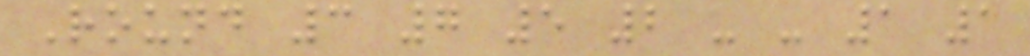Round 3 7 5 2 - - 1 1
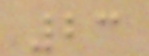23
